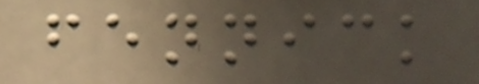fennick
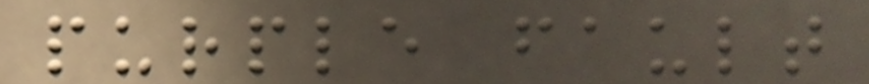purple fault
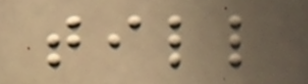till
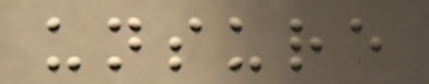unsure
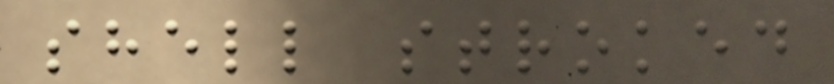shell stroked
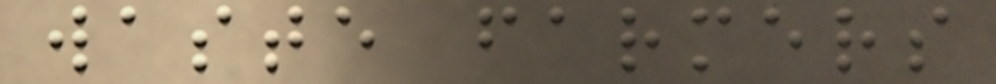waste farmers
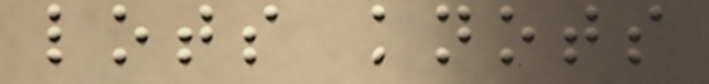lots knots
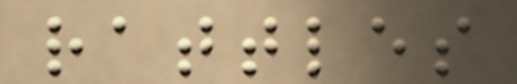rattles
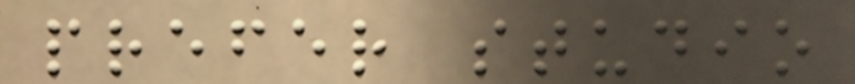prefer studio
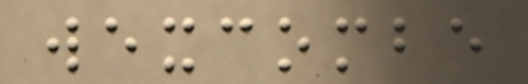wexcombe
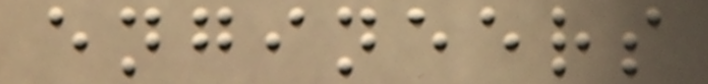engineers
